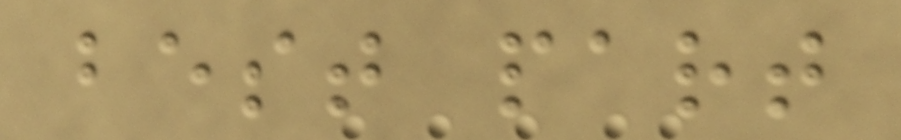best part
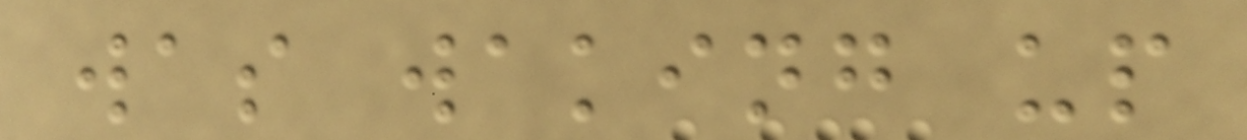was waking up
